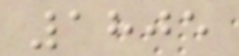1805
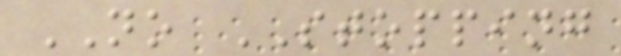NO STOPPING
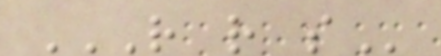R R S
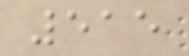515
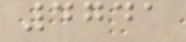4741
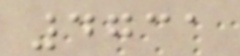4731
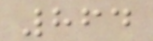864
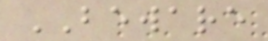BEWARE
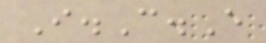I.C.E
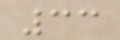33
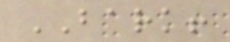BARK!
